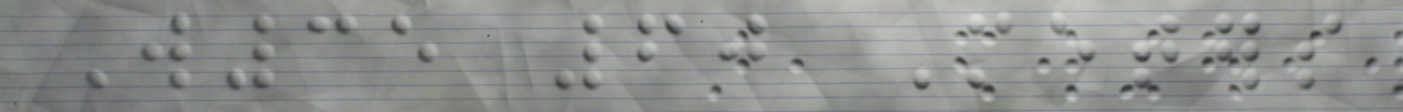W35 60 Meters
